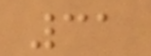31
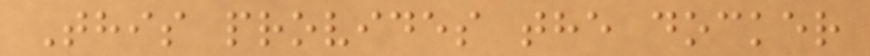This provides the docker
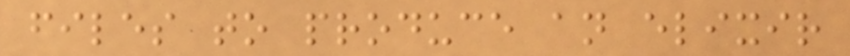files to produce an elixir
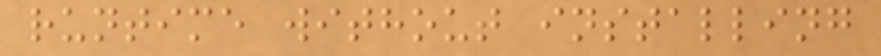runtime without installing
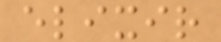elixir
